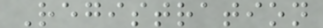Registration
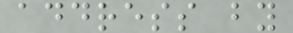address by
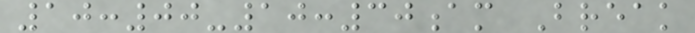10:00-10:30am Break
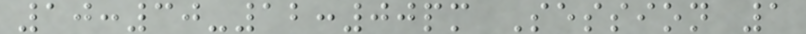10:30-12:00pm Session 1
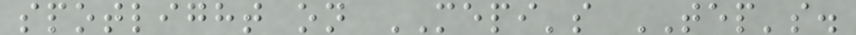spotlight on MEPI's TEP's.
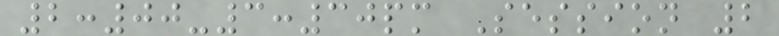2:00-3:30pm Session 2
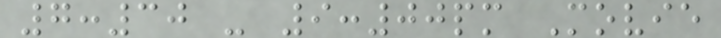7:30 - 9:00pm Movie
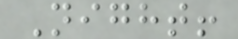Night!
